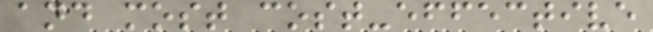and most cost-effective
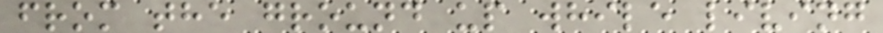from the ground up while living
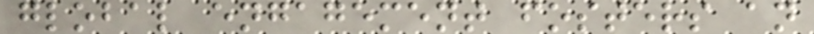global engagement fosters an
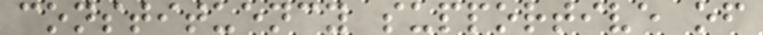constituency supportive of
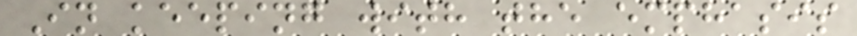In keeping with the emphasis
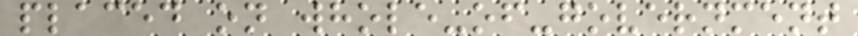placed on whole-of-government
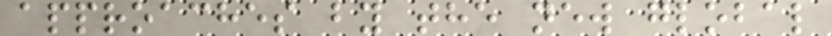approaches by the new global
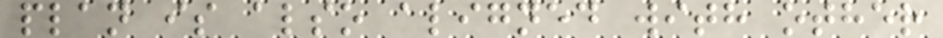plan is also aligned with other
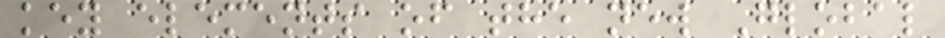key elements of the new Global
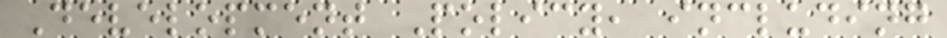Development Policy, including
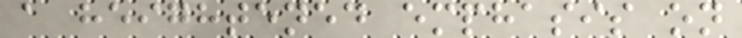a heightened emphasis on
